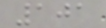101
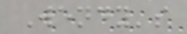Wendy's
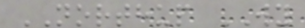NORTHUP WY
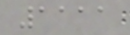1111
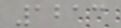1213
